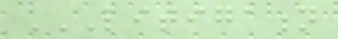LITIGATION
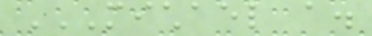MICHAEL A.
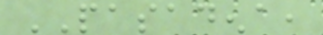PASADENA,
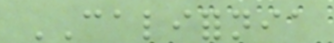CALIFORNIA
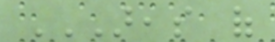AREAS OF
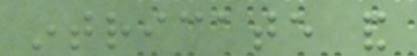intricate and
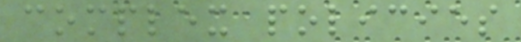complex policies
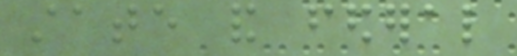state and federal
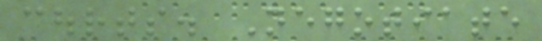courts. Negotiate
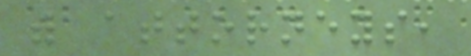with attorneys,
